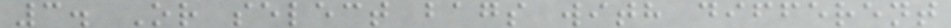3. Or select bags with different
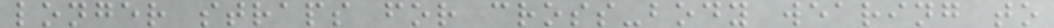longer straps for cross-body wearing to
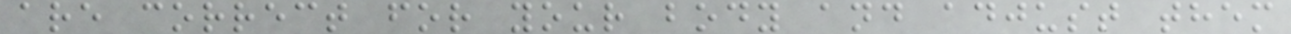are correct for your body and adjust them
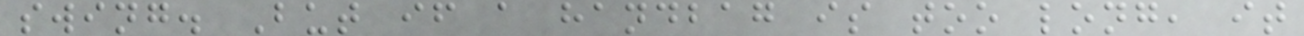swing. But if a handbag is too long, it
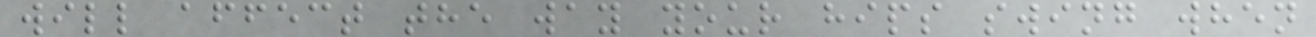will affect the way your hips swing when
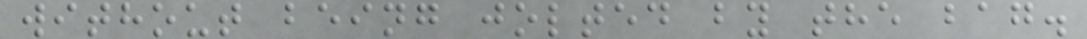without being jolted by the bag.
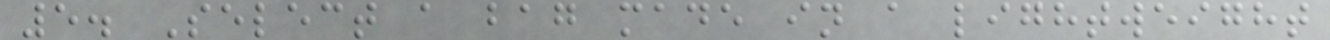5. Select a bag made in a lightweight
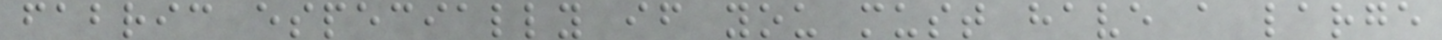fabric especially if you must have a large
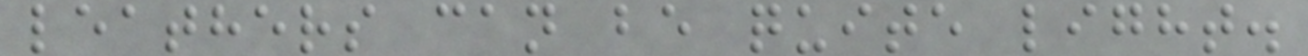leathers can be quite light.
